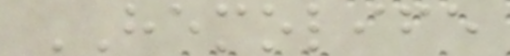HEMOLIFE
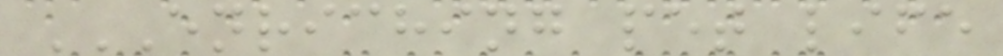ENRICHING PET LIFE
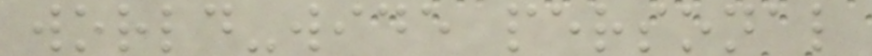world-wide personal
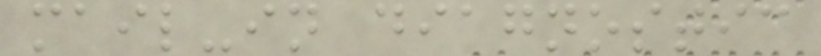mail-in diagnostic
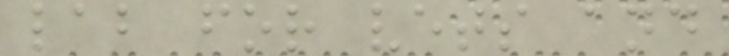lab for vets and
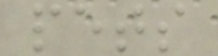pets
